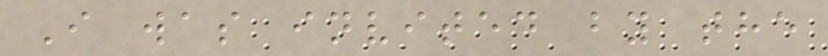I was invited by the
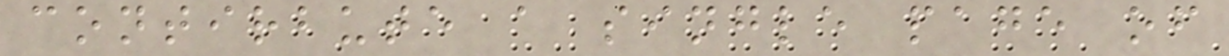contirbute a single page of
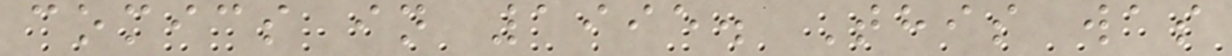comics in 1995. This was
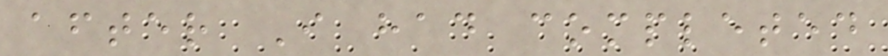after I had completed
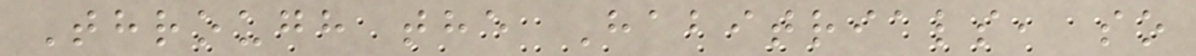Through the Habitrials, so
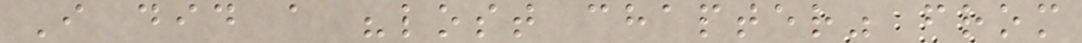I did a "lost chapter" from
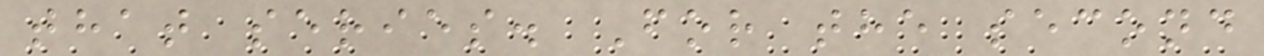that series. For the second
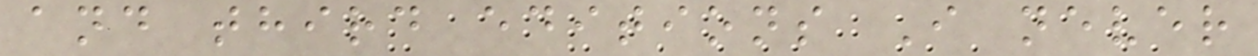and third editions I never
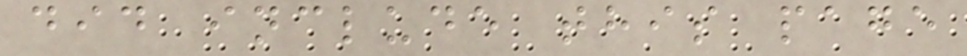did include this page
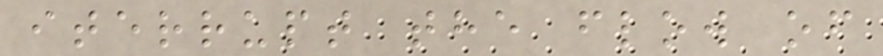iterrupt the flow of
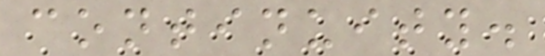continuity.
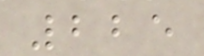225
